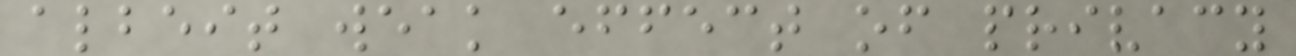albeit weak effect of privacy
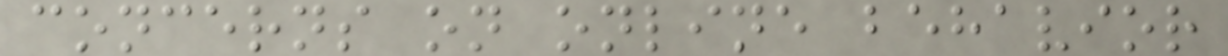concerns on online behavior
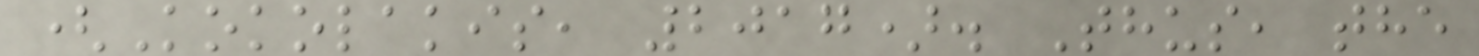(Kokolakis, 2017). Thus, the
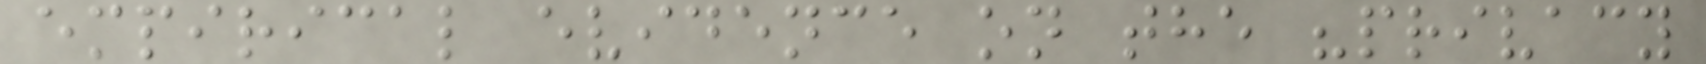empirical evidence on the "privacy
